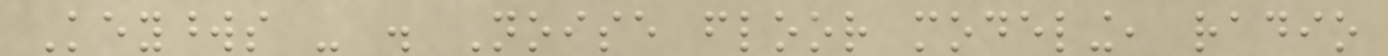Keywords - . Noise floor modeling, radio
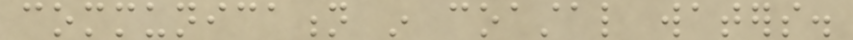communication in coastal waters.
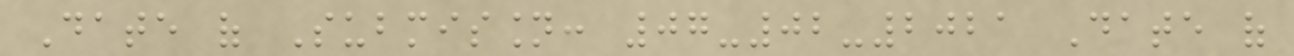Date of Submission: 07-02-2021 Date of
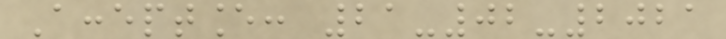Acceptance: 21-02-2021
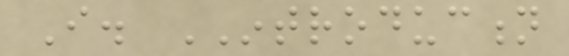I. INTRODUCTION
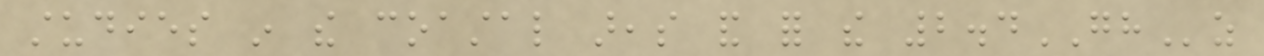studies in the coastal areas and for the 2.4GHz
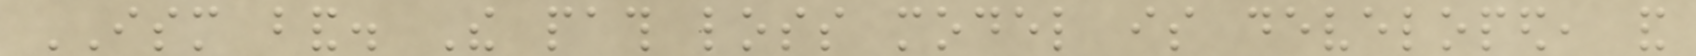ISM band. The path loss model is developed, and
